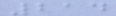214
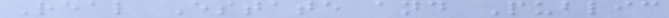Real Estate and Public
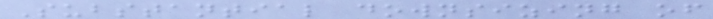Substantial downsizing of
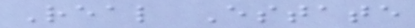Real Estate
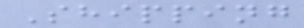Shipping
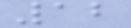12
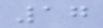17
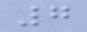7
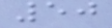50
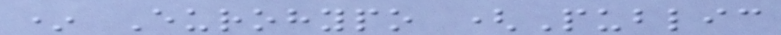* Eurohypo (Public
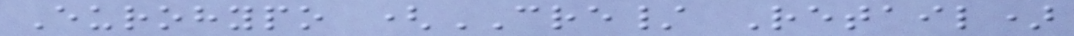Eurohypo (CRE/ Retail)
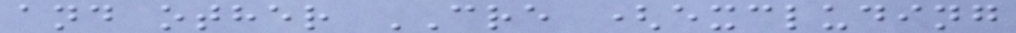and other CRE (excluding
